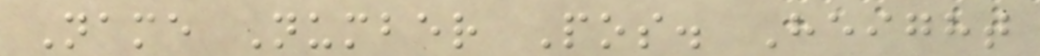Name Number Pos. Height
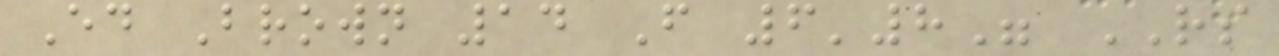Ed Brown 14 F 6'8" RS
